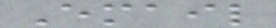Email
